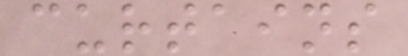curtains
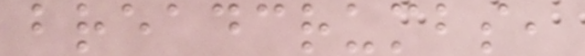breadcrumbs,
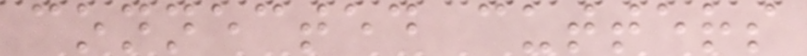connected cutters
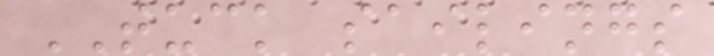TUCK sailings
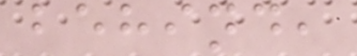behind,
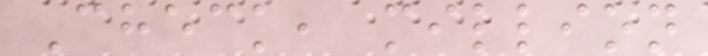Check, million
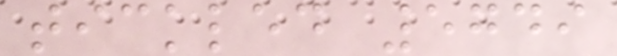tickled 5749
